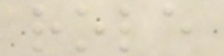role
